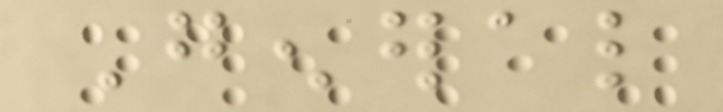General
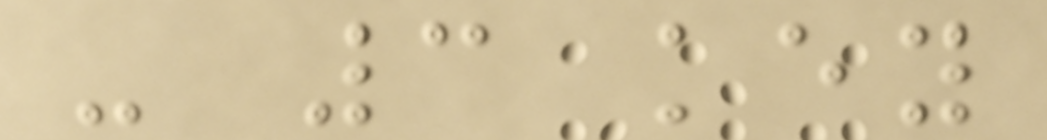- 3 key
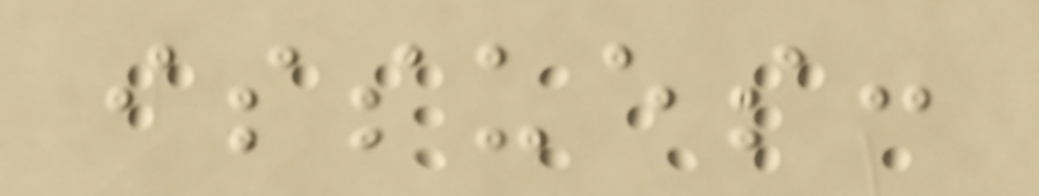issues:
